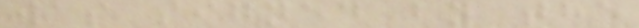was signed by the
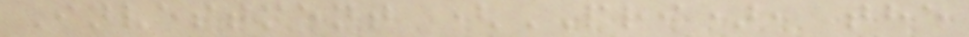Investment (PRI), the
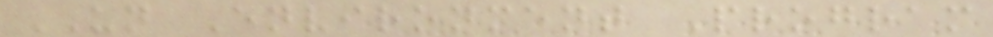UN Environment Program
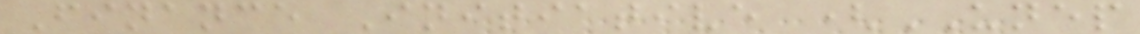Finance Initiative (UNEP
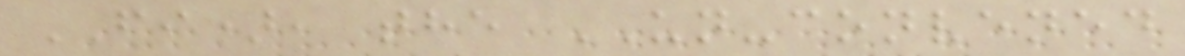FI), the UN-convened
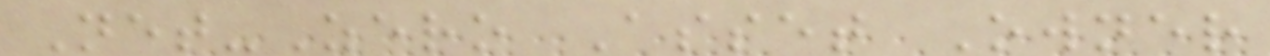Net-Zero Asset Owner
